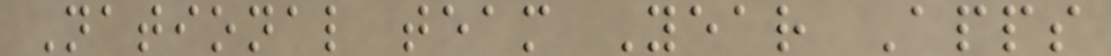National team Year Apps
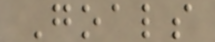Goals
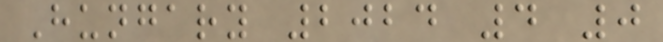Hungary 2024 4 0
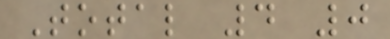Total 4 0
